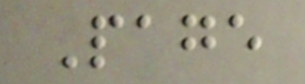Page
